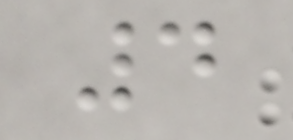4
